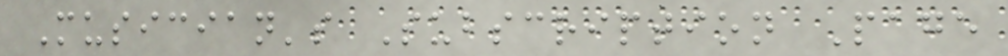Musician's Subscription Page
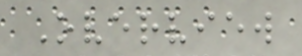Overview
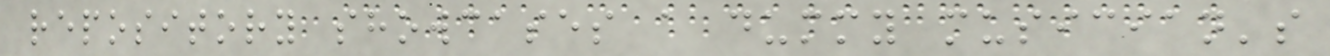repository showcases a dummy musician's
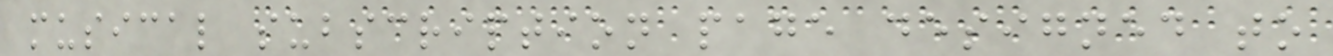musical subscription page designed to
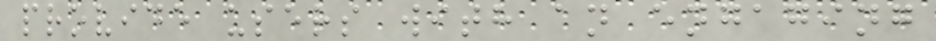provide users with an engaging
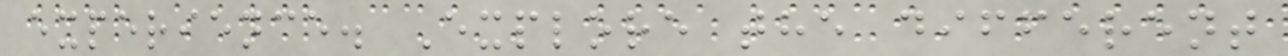experience. Explore the different
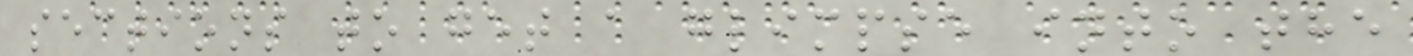sections to get a glimpse into the
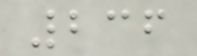236
